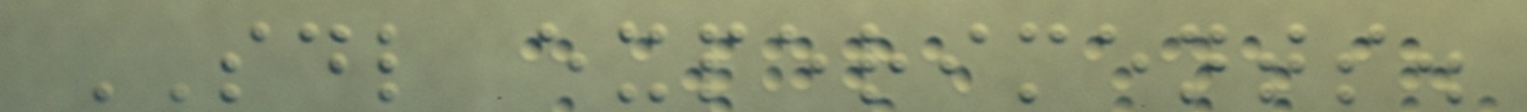SDL experiments.
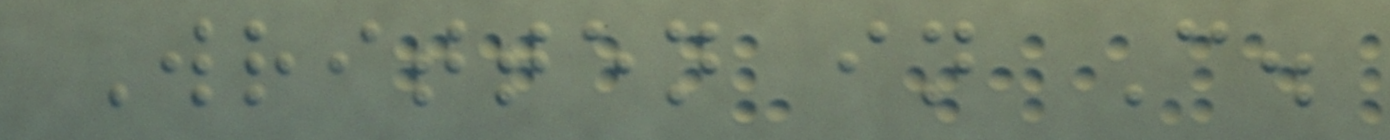Written in C.
